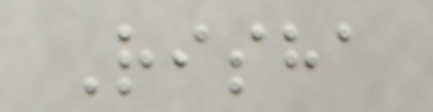Risha
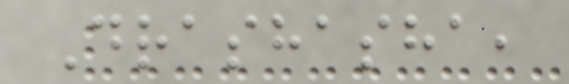Drashasha,
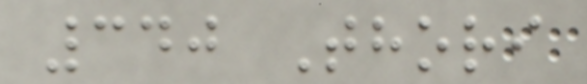340 Thori
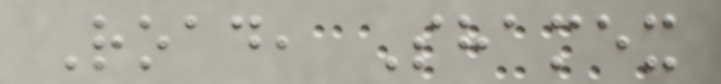Road, Shamex
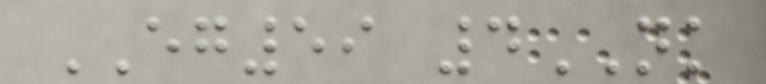EG59 4NK
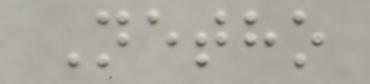Netho
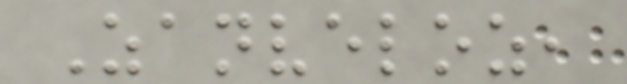Zanveloz,
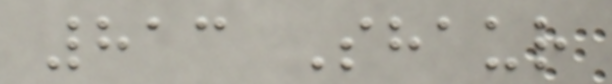813 Shaur
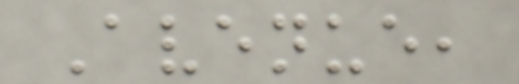Avenue,
